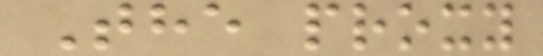The proxy
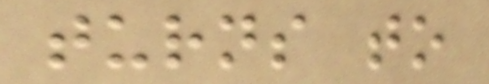turns to
